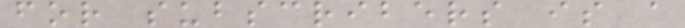for subscribers is a
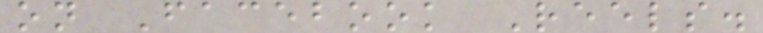on Facebook Reels.
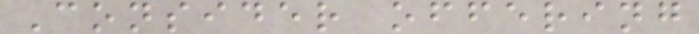Consider offering
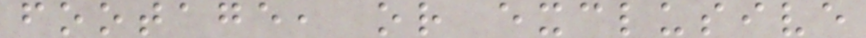footage, or exclusive
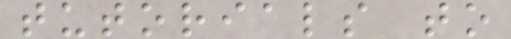tutorials to
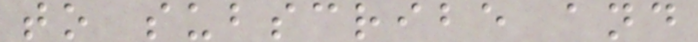to subscribe and
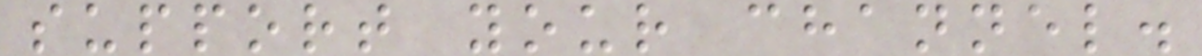support your channel.
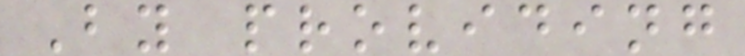By providing
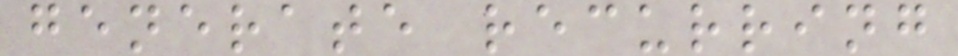generate recurring
